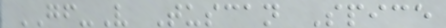GF-V Tuscan Spice
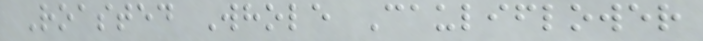Roasted Whole Cauliflower
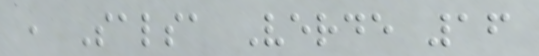, Salsa Verde 16
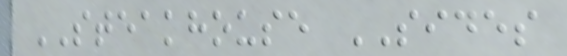STEAKHOUSE SIDES
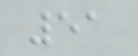51
